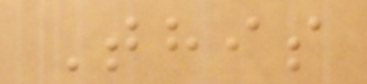This
